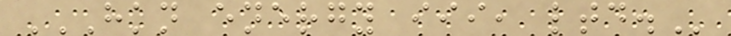HKN ENERGY III, LTD.
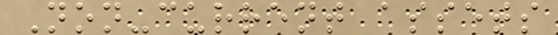Non-current assets
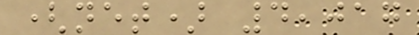(net) 4,017
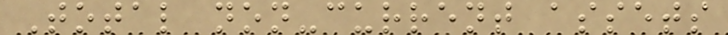Total non-current assets
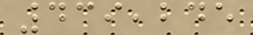439,245
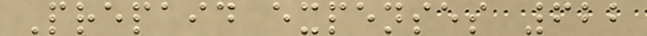Prepaid expenses 622
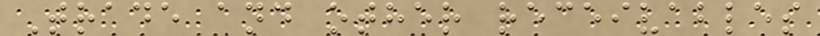Trade and other receivables
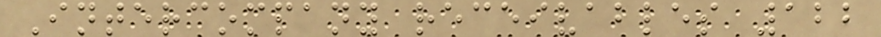Intercompany receivables 122
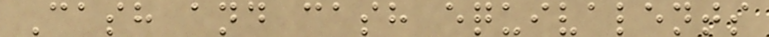Cash and cash equivalents
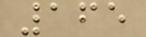165
